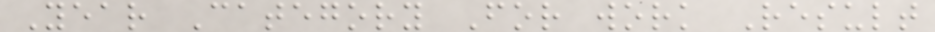Year Category For work Result
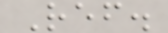Ref.
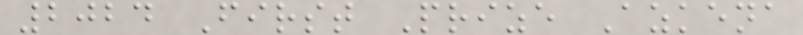2024 First Prize Azkena
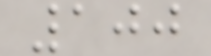100
